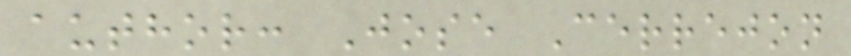author: Jose Cerrejon
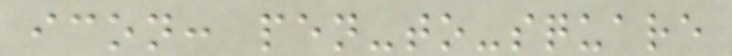icon: pen-to-square
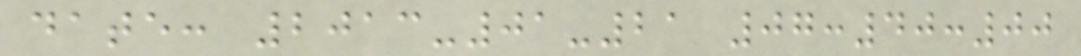date: 2013-01-21 07:40:00
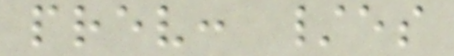prev: /es
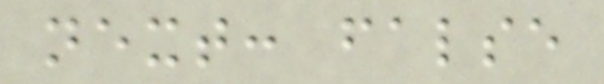next: false
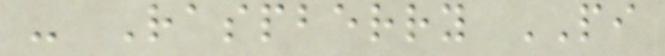- Raspberry PI
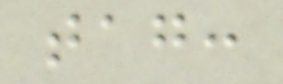tag:
